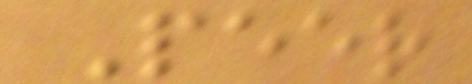Peer
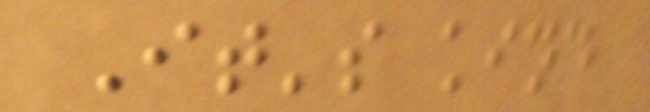It's kind
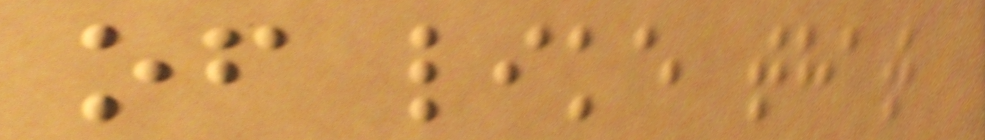of like that
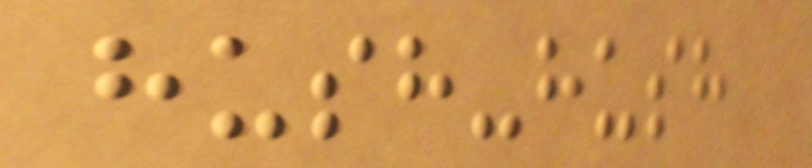hush-hush
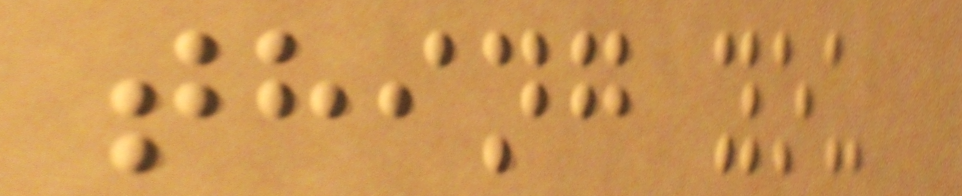thing you
